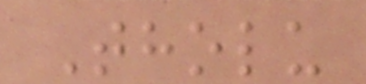Tholu
